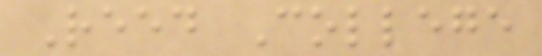Reed College
